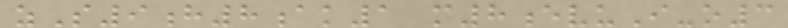zS9h8ak1 m8evuI-o3
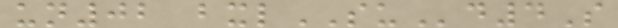un02 bxlSUd4S
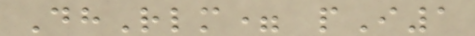DhRlm= pI1
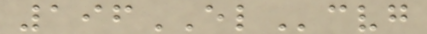196ELcvg
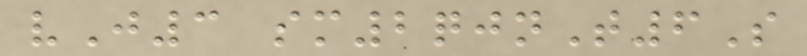vJ3 sm2qjnT6S
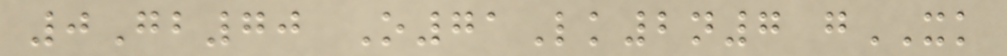0Gb70 O71Lk2n7 gXK
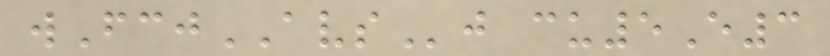wFcjAVSj cu5E3
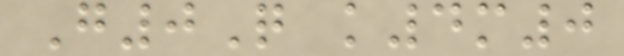G0Q k4m0
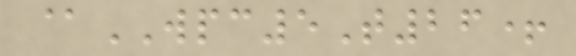@WPC5T26+
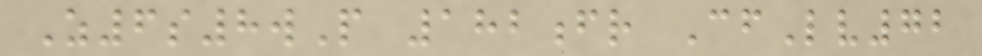Z6s8wP 182fr CfLv72
